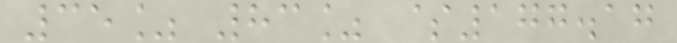35% 83% $177.17
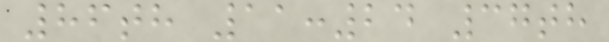86th 11:24 37th
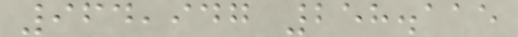964,947 258.115
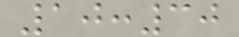10:30
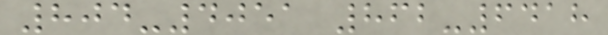804-4051 862-6418
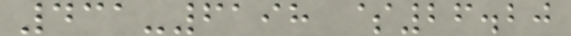431-6198 $26.20
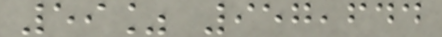59% 957,644
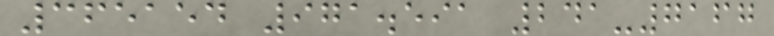365154 971.591 241-7167
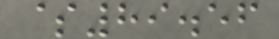$89.56
